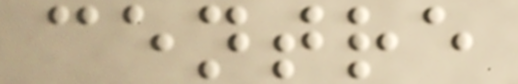centre
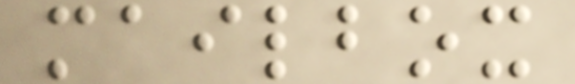mailbox
